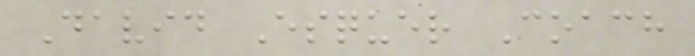David Esquer Coach
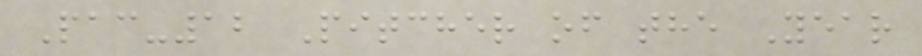Pac-12 Pitcher of the Year
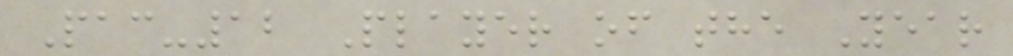Pac-12 Player of the Year
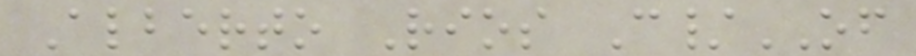Alberto Rios C/OF
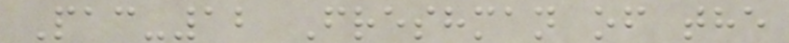Pac-12 Freshman of the
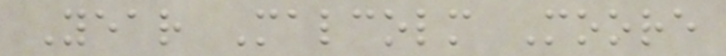Year Malcolm Moore
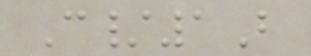C/1B
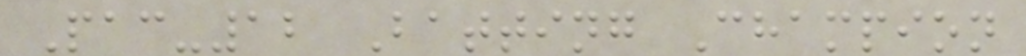Pac-12 Batting Champion
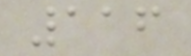116
